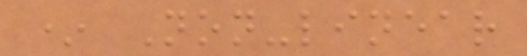* Non-linear
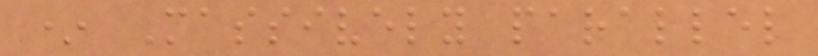* Massively parallel
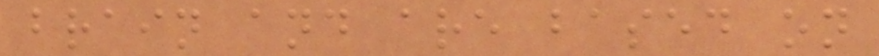brain and are based on
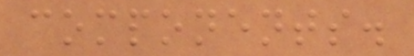components.
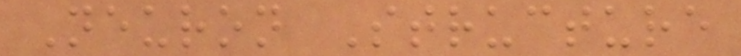Neuron Structure
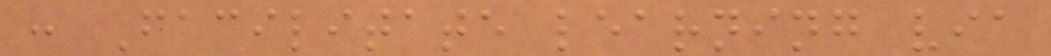: Facilitate learning via
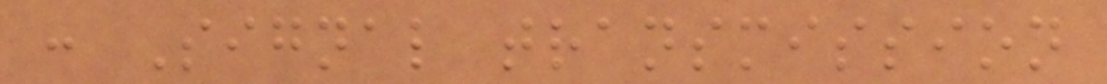: Signal transmission
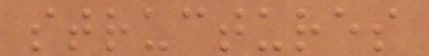structures
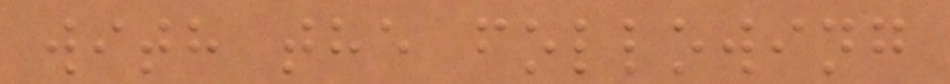with the following
